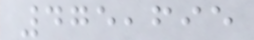475,695
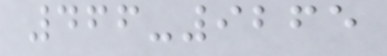466-9265
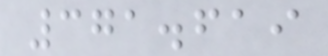371.619
